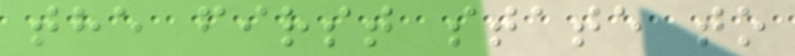the first state to
